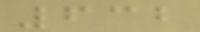632
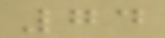74
